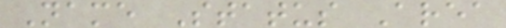Name Status Area
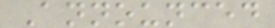Announced
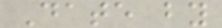Date by
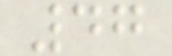47
